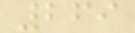269
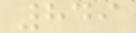849
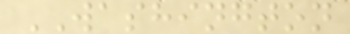WASHINGTON
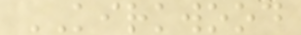KIRKWOOD
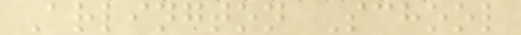Arlington School
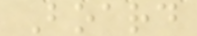Board
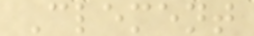Clement
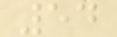54
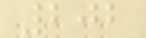202
